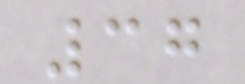37
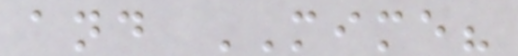and MIME?
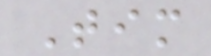Tim
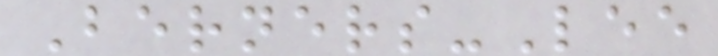Berners-Lee
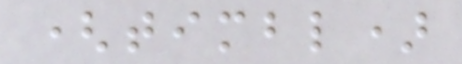(timbl)
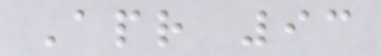Apr 93
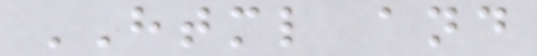HTML and
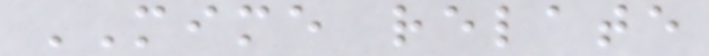MIME relate
